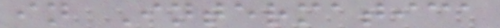in Intermatica
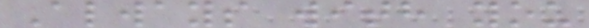Always with you
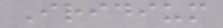Iridium
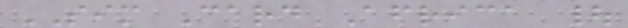SIM Card Africa |
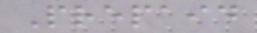Prepaid
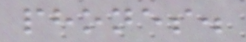phones.
